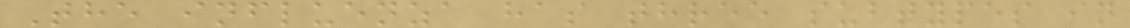The influenza has three subtypes in
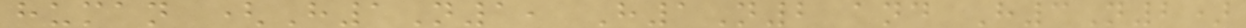human (H1N1, H1N2 and H3N2)
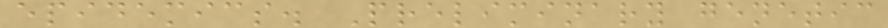epidemics. Preliminary genetic
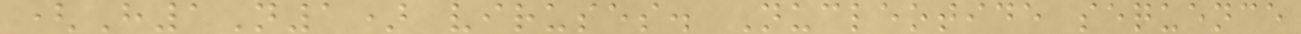(H1N1) viruses. Nucleotide sequence
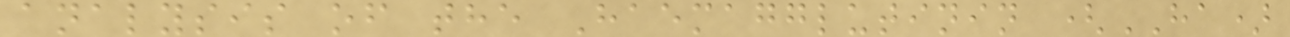analysis of the Haemagglutinin (HA)
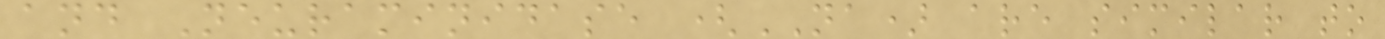and Neuraminidase (NA) are similar to
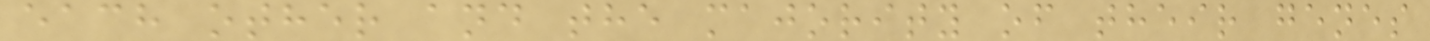each other and the majority of their genes
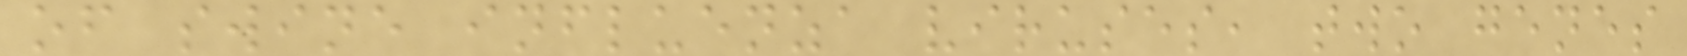of swine influenza viruses, two genes
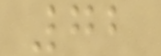72
